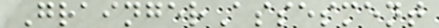GraingerAssesment
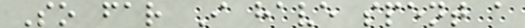So far I have spent a
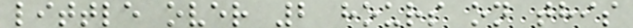little over 2 hours on this
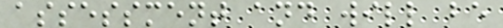assessment and will be
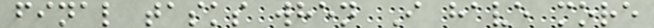final tasks when I have more
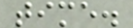time.
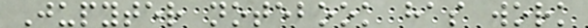Jupyter notebook has work
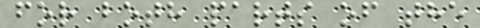for both parts of the
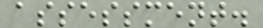assessment.
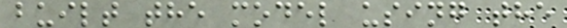built the model using the
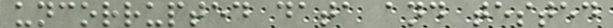uncorrupted data and tested
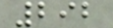292
